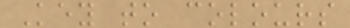Key to colours
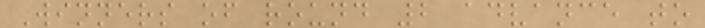Winners of round 2 advance to
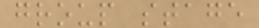group stage
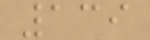139
